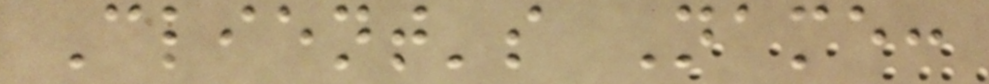Client's Name:
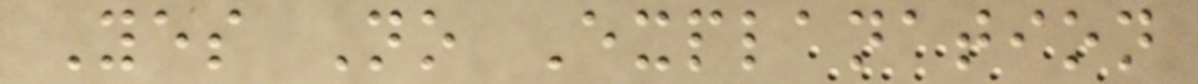Yes No Explanation
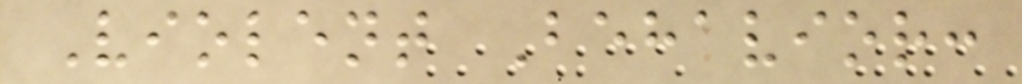Violent Behavior:
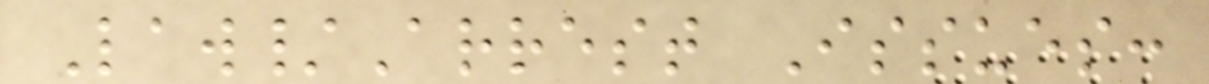Law/Arrest Issues:
